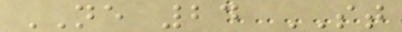NE 24 ST
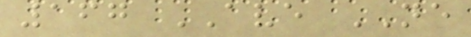167 AVE NE
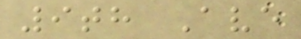9th Ave
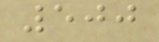500
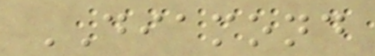DIAMOND
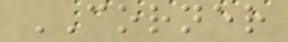CORNER
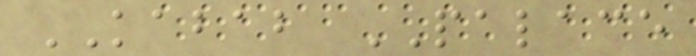KABAB PALACE
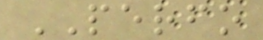PERFO
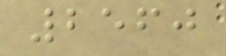2560
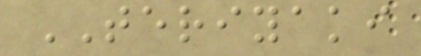TERIYAKI
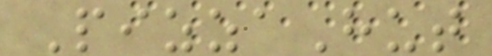PizzaHut
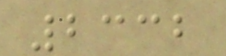2332
